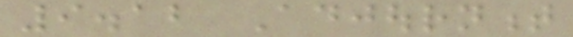9.12 Adjournment
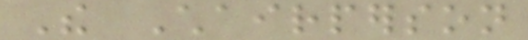The Chairperson
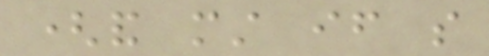(and must if so
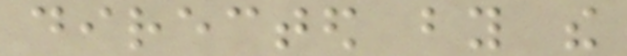directed by the
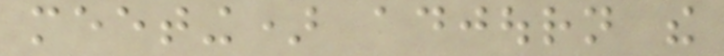meeting) adjourn the
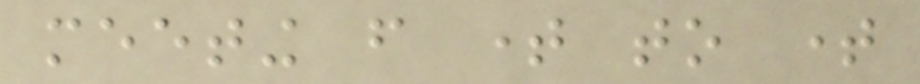meeting from time to time
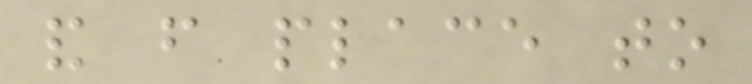and from place to
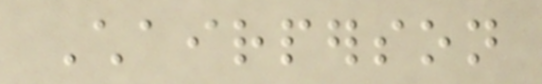Chairperson
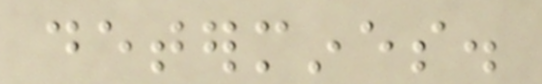determines.
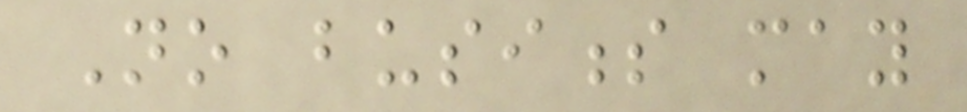No business may
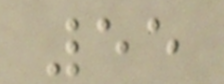55
